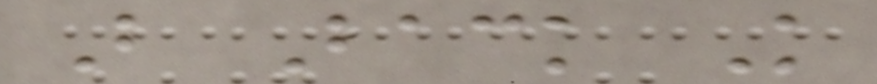B Back K
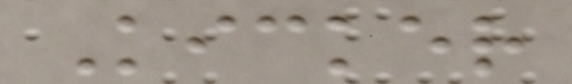Kicker
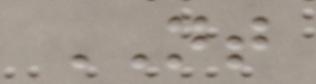NT
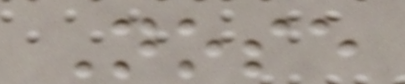Nose
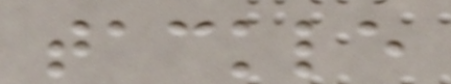tackle
